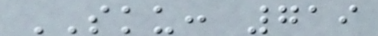SKU: 719
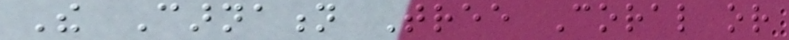The Carnation Tree Coral or
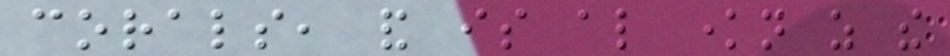corals, and is also known as the
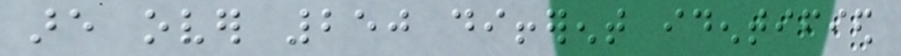are over 250 different identified
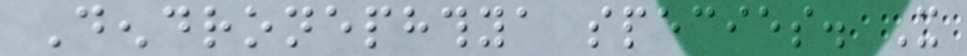Dendronephthya species. It
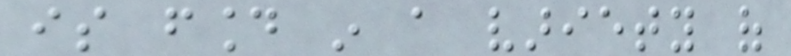is found in a variety of
